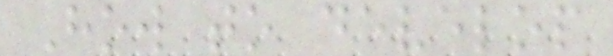How to develop
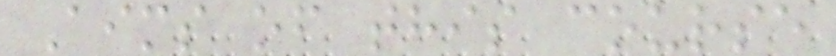Aims of this course
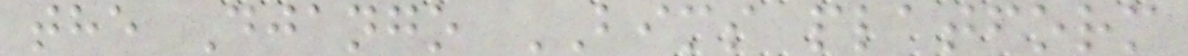the Django BIMS platform
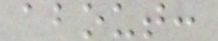about:
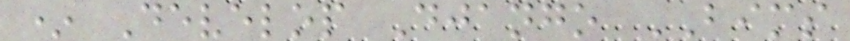* Develop Django BIMS
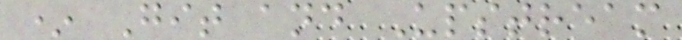* Git and Upstream
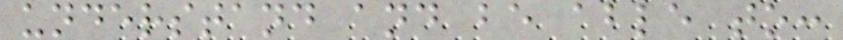understand and be able to:
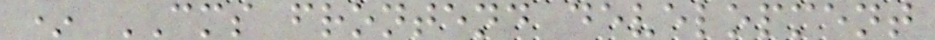* CMS frontend development
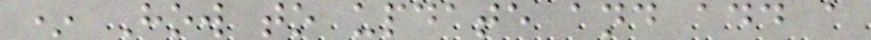* How to update and add a
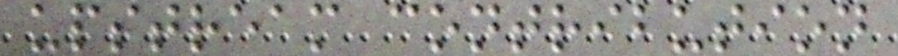upstream contribution
